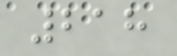218
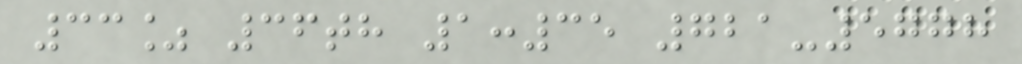33% 36th 1:35 721-5778
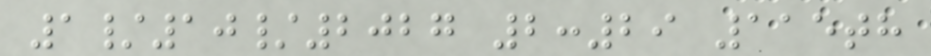1/10/2027 2:29 115th
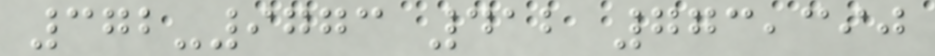372-9773 412 773,390
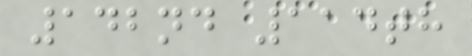142nd 114th
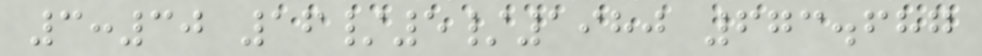3:30 16/5/1980 673.687
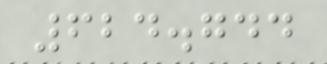624.744
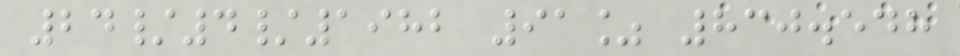24/4/1982 91% 830.548
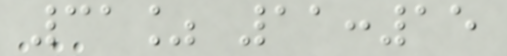31% 11:15
